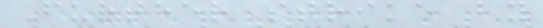Further strike by
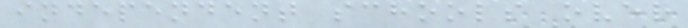independent schools over
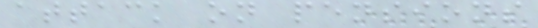attack on pensions
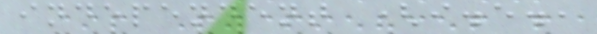independent (i.e.,
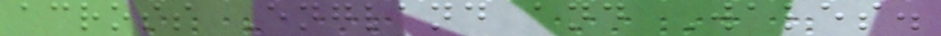across England and Wales.
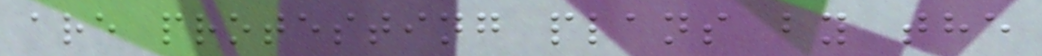are protesting plans by the
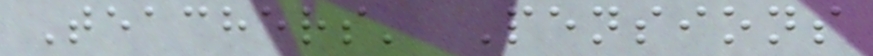Teachers' Pensions
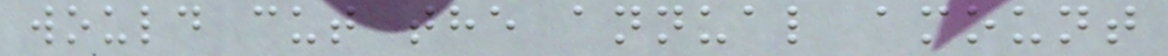would cut the annual amount
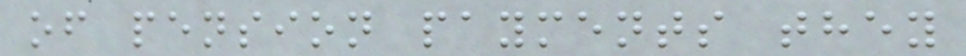of pension payments they
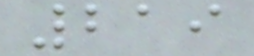219
